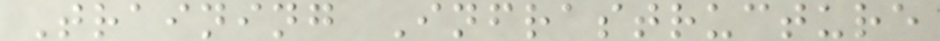Training Infrastructure
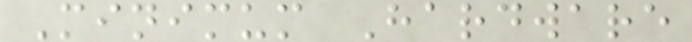Minimum Hardware
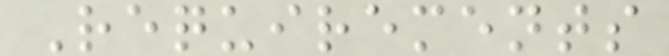Requirements
